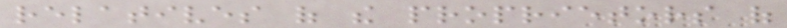relatives of the proprietors of
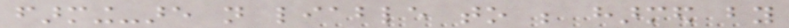farming-are not liable to be harmed by
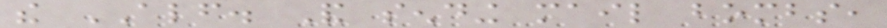the ALF. And sending mail bombs,
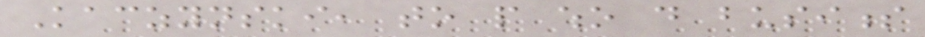Kaczynski, to people who do business
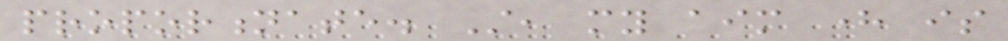proportionate. Still, my aim here is
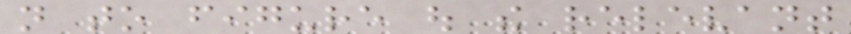not to figure out the relevant
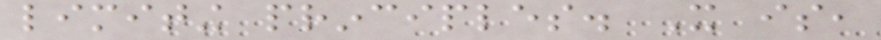limiting principles. It is,
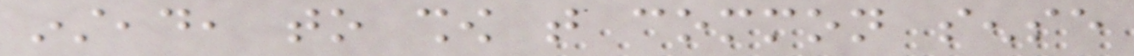instead, to show that common sense
